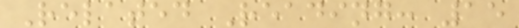Related Reading: 15
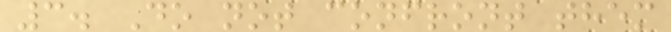3. Do not confront them
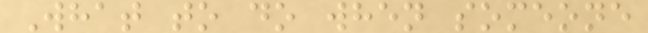What to do when someone
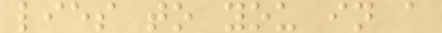lies to you in a
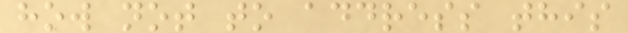how not to address this
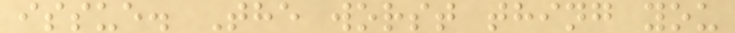issue. The worst thing you
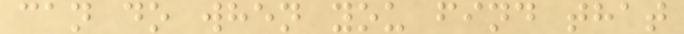can do when you find that
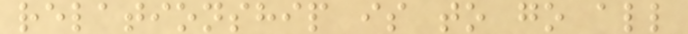relationship is to go all
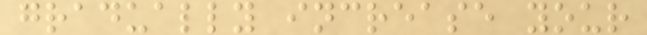gradually increase your
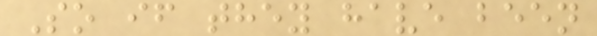So if they have been
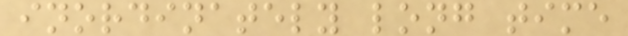inordinately long time
